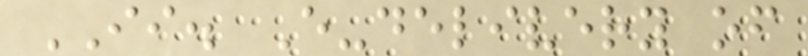II. E-delivery of
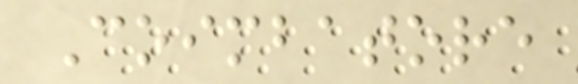Coimbatore
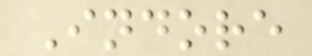Indore
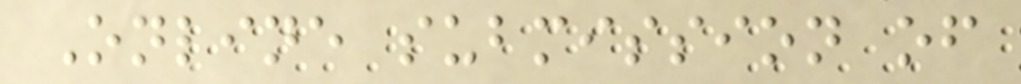Online submission of
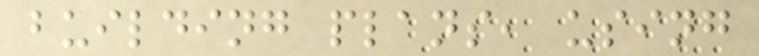building plans, using
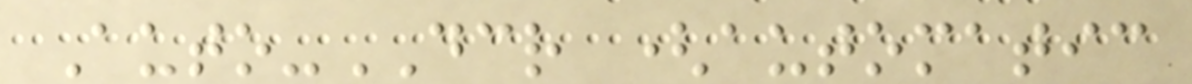Auto-DCR (automatic
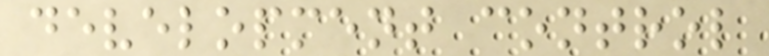development control
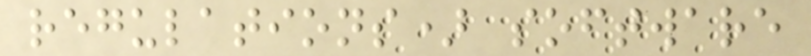regulations) software
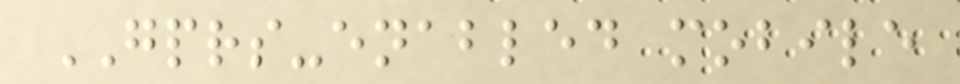GPRS-enabled mobile
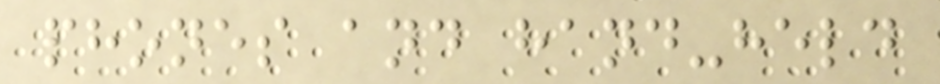phones and hand-held
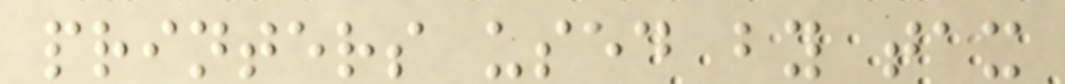printers used by tax
